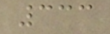333
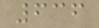636
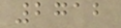2712
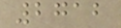2712
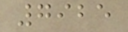7925
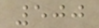500
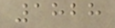1828
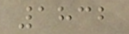1832
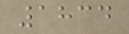1834
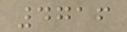4716
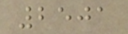2501
